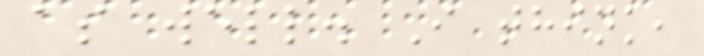as well. I think,
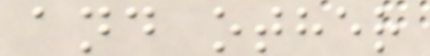and other
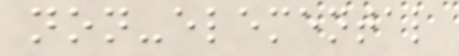non-elemental
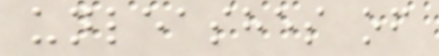unleashes of
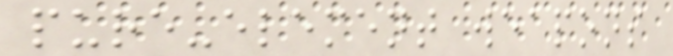pure-element weapons
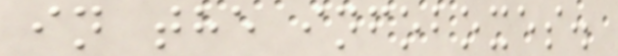in the infoboxes.
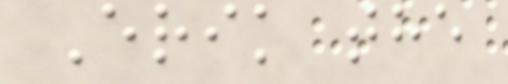Erik the
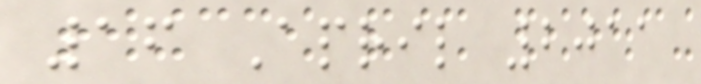16 April 2011
